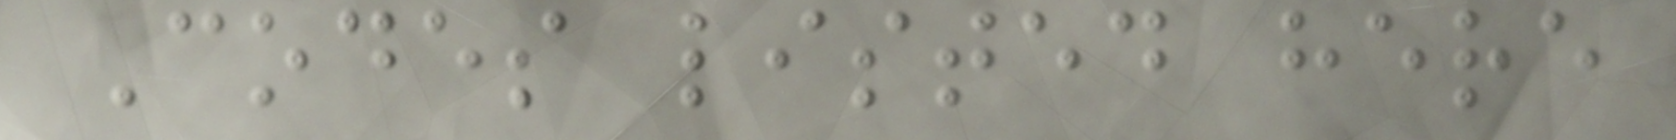Codes listed here
